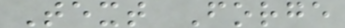Text Forge
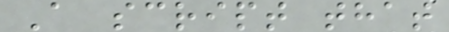A script that
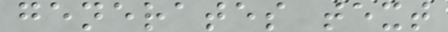generates text
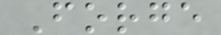Forge
